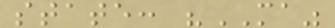state: "MA"
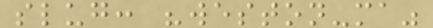slug: "weston-ma"
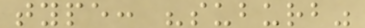type: "suburb"
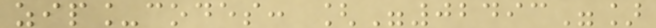zip_codes: ["02493"]
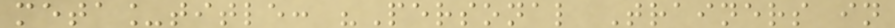meta_title: "Personal Trainers in
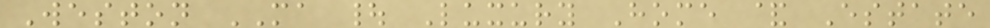Weston MA | Luxury Home & Estate
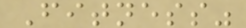Fitness"
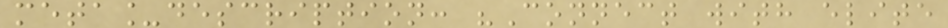meta_description: "Connect with elite
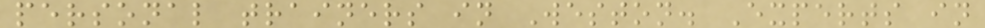personal trainers in Weston. Experts in
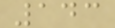143
